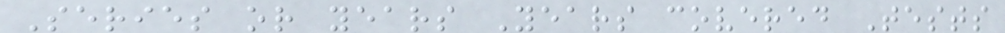Series or years Years covered Tests
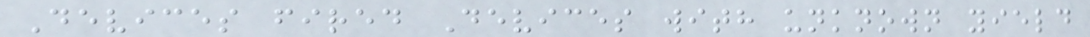Devices fired Devices with unknown yield
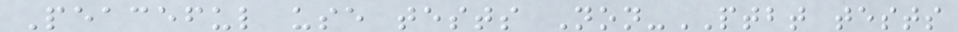Peaceful use tests Non-PTBT tests
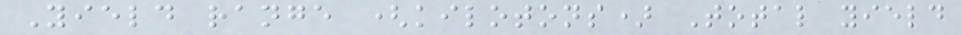Yield range (kilotons) Total yield
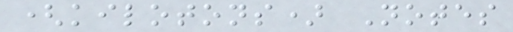(kilotons) Notes
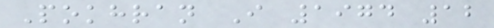Pokhran I 1974 12
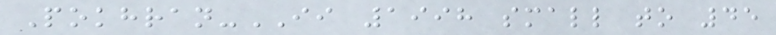Pokhran-II 1998 small to 45
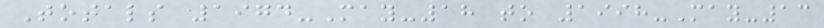Totals 1974-May-18 to 1998-May-13
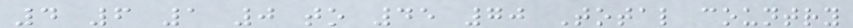4 6 1 0 to 45 70 Total country
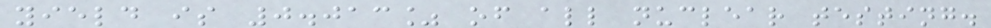yield is 0.013% of all nuclear testing.
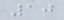10
